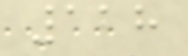128
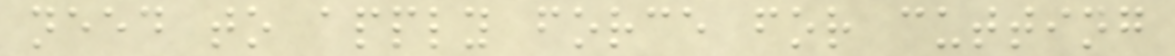need to apply force for cutting
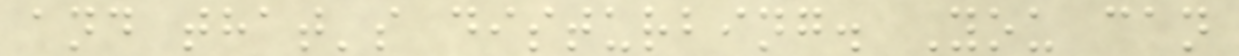and that's disturbing. You can
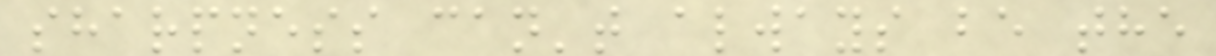sharpness can't always be the
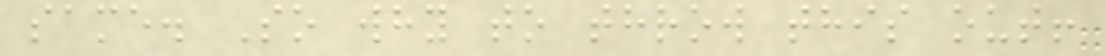same. So why to throw this out!
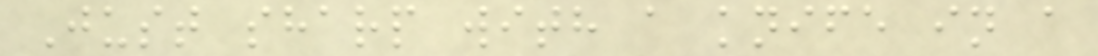Just sharp with a knife in a
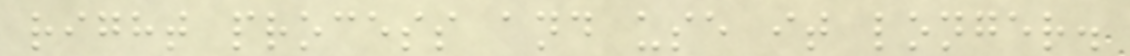right process and use it longer.
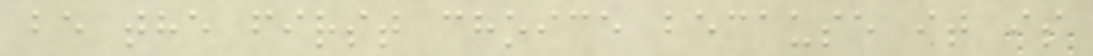be the first choice because it is
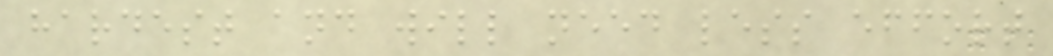hardest and will need less effort
